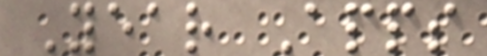Year Apps
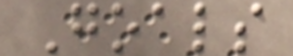Goals
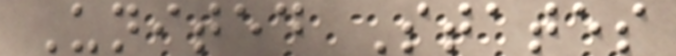United States
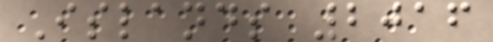Islands 2016
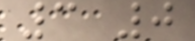3 0
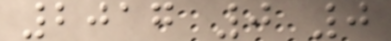2017 0 0
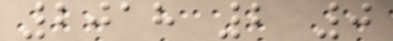2018 2 0
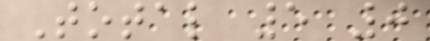Total 5 0
